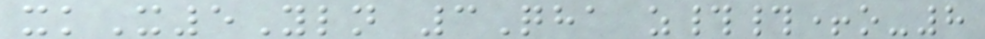xkX5Yln 3Qha z##+o-8
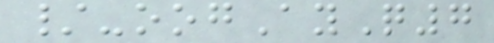/-oogAyQ7
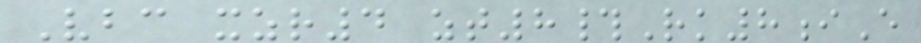Vbc xzr4 zt8#Rk8iE
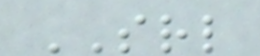SRL
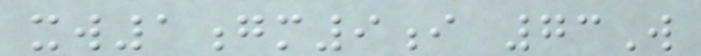xw1gm9i 73W
